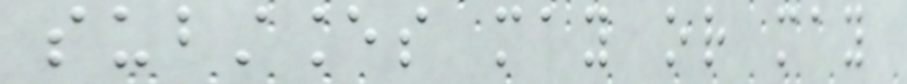substances may or may
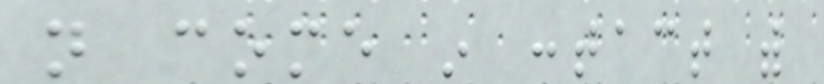not come in contact with
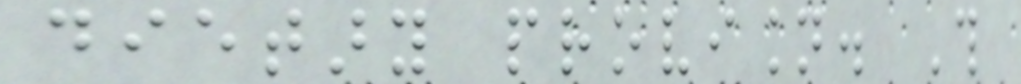dietary provision. This
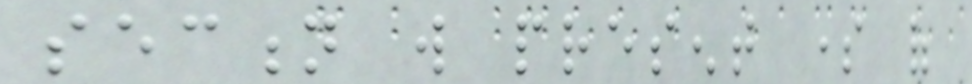section will present some of
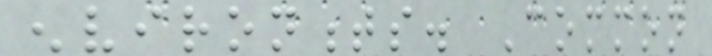environments. Common
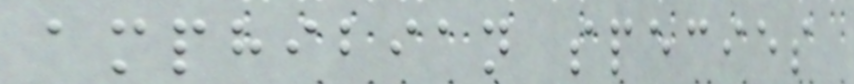amphibian species
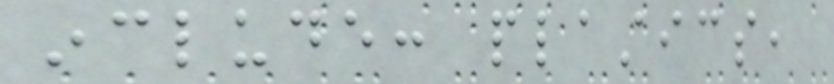include: plastics,
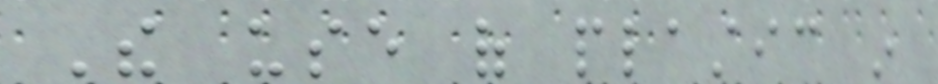The use of plastic in
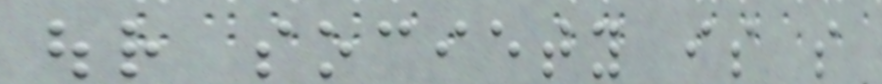our society is so
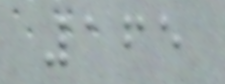165
